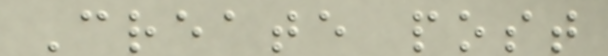Create post
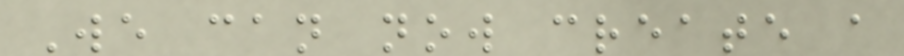We can now create a
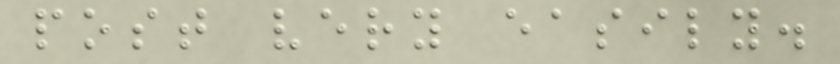post very easily.
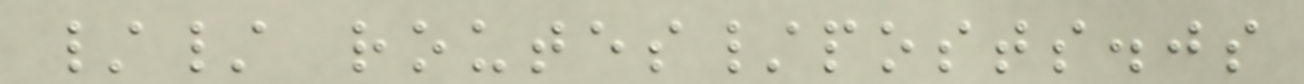// routes/posts.js
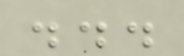...
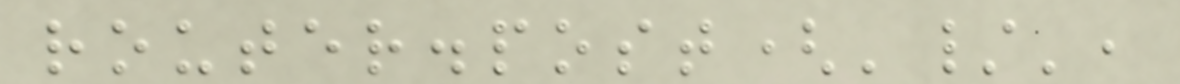router.post('/',
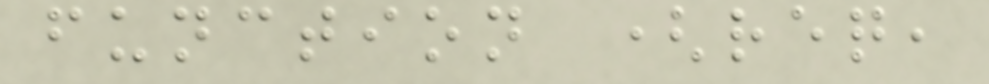function (req,
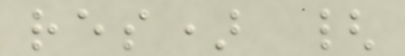res) {
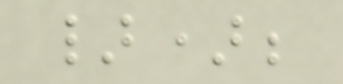});
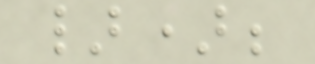});
